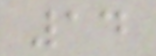14
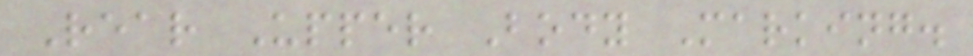Rear Upper Body Marking.
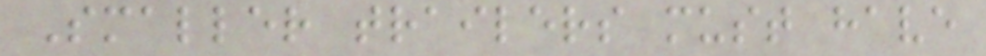Smaller trailers must have
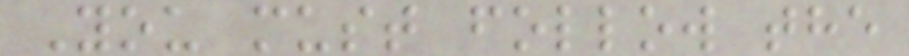You must follow the
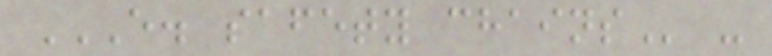E. SAFETY CHAINS -
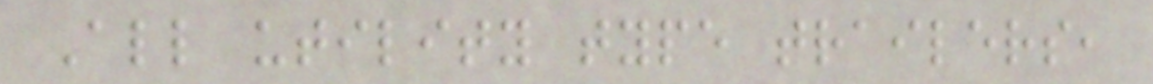All utility type trailers,
